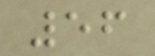56
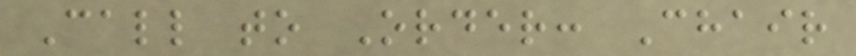Call to Order: Chair
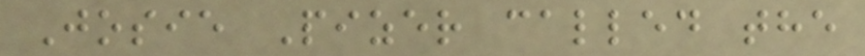Josie Pizer called the
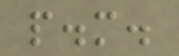p.m.
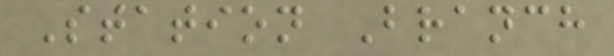Station Branch
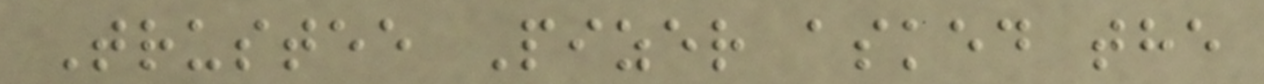Trustee Pizer asked the
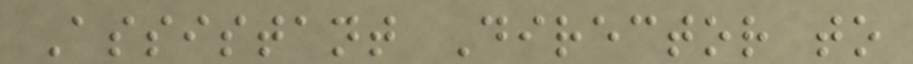Assistant Director to
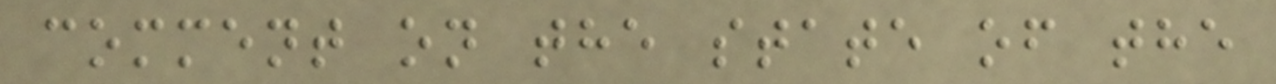comment on the state of the
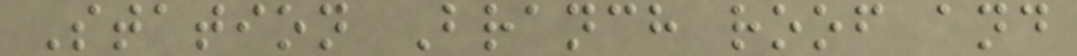Station Branch roof and
